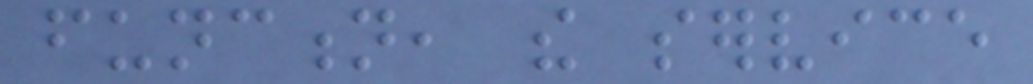function, the service
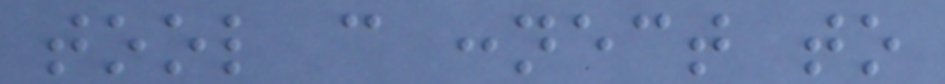tool can connect to
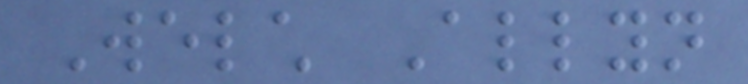Welch Allyn
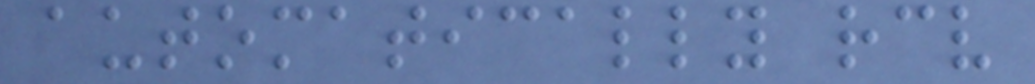automatically receive
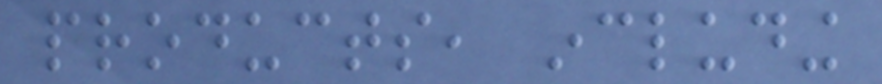products, including
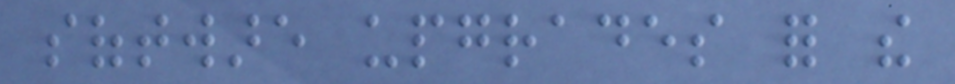software upgrades for the
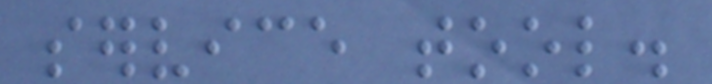service tool.
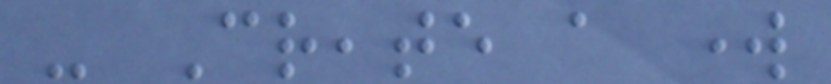- Create a work
